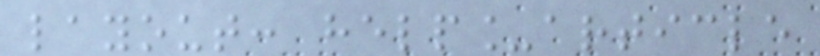layout: help_article
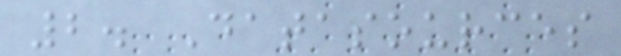2. Datasources
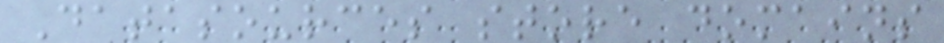Datasources store domains
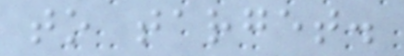to target.
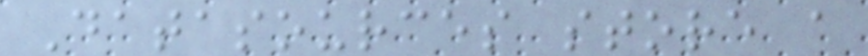Datasources store a
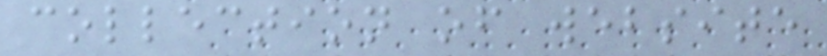collection of website
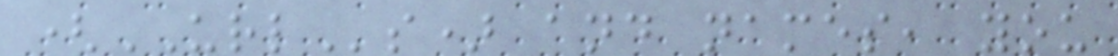(URLs) and names, you
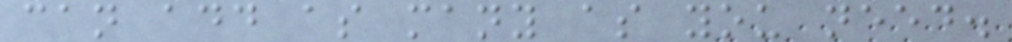can add as many as you need.
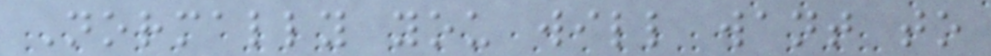Normally you will want to
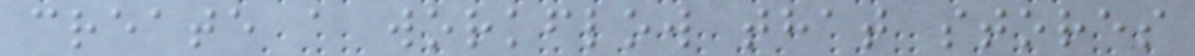create a workflow that stores
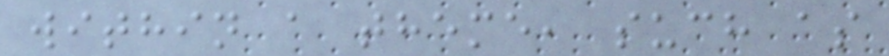within a theme, such as
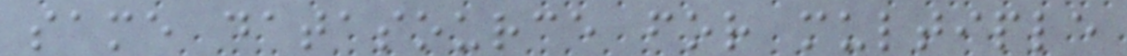same datasource for multiple
